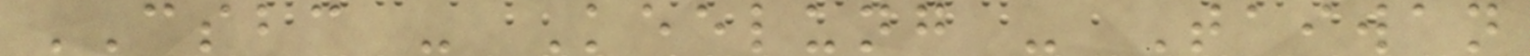CSBC - Keelung - Taiwan
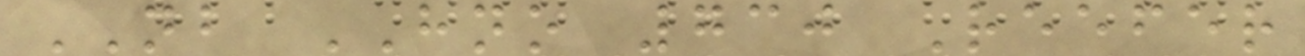NB HNO 730 Reefer
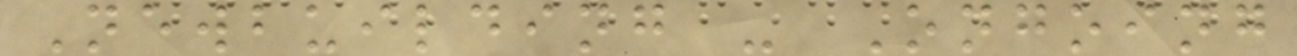Newbuilding - Ongoing
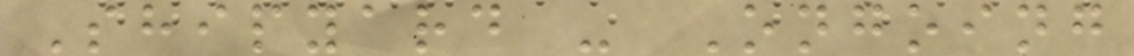Shipyard - Ongoing
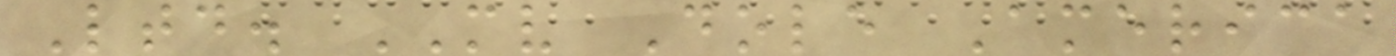Ltd. MV Dole America
